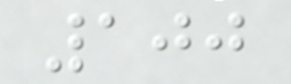100
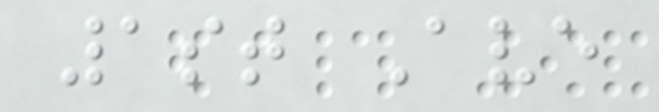1st Ave
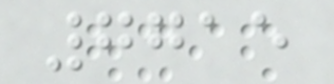7715
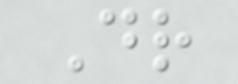Dr
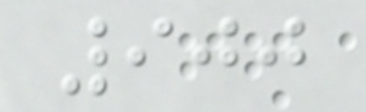900
